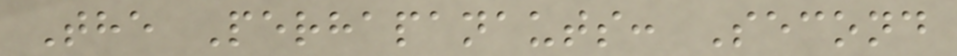The Perhapanauts: Second
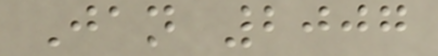Jan 2007
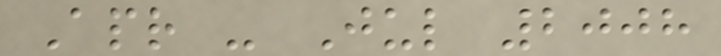Apr - Jul 2008
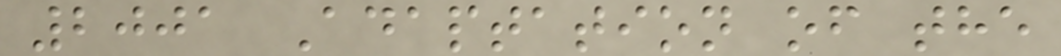2001 Adaptation of the
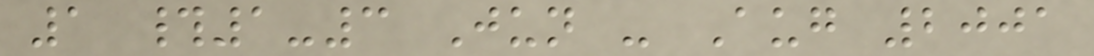1 #1-3 Jun - Aug 2001
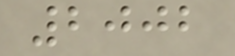2002
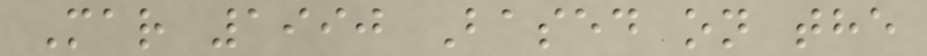Mar 1990 Based on the
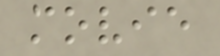movie
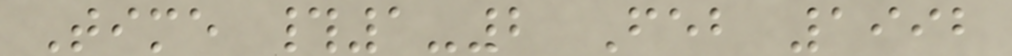Time #1-2 Feb 1992
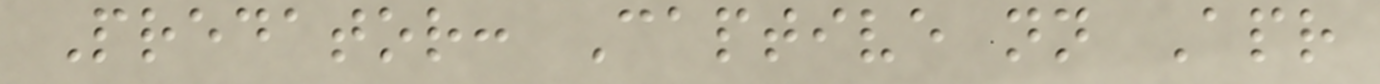Predator: Captive nn Apr
